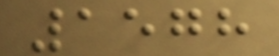1578
